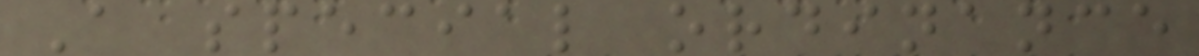A special ordinance
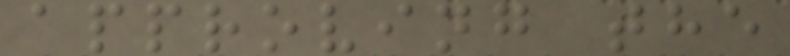approving the
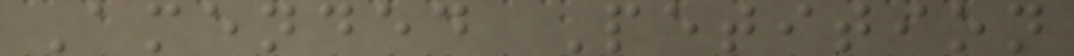Amended Petition
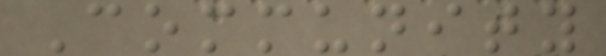Community
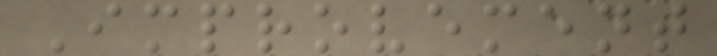Improvement
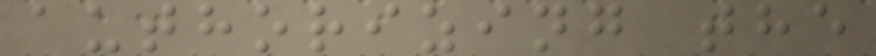authorizing the
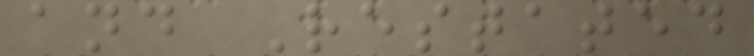and Restated
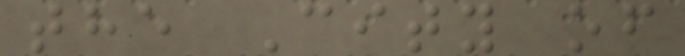the City of
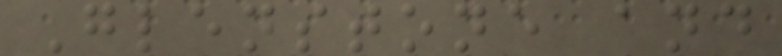Glenstone and
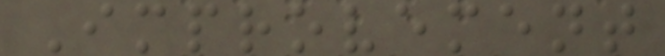Improvement
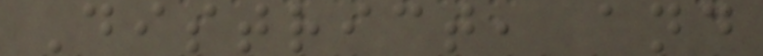District, and
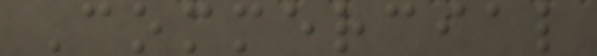Commercial
